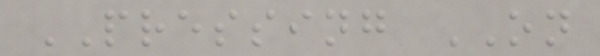PRESSING ON
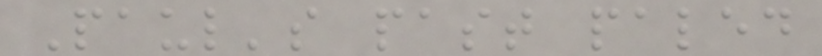Paul's past paled
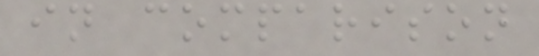in comparison
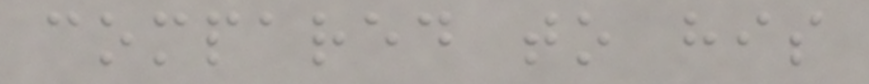compared to his
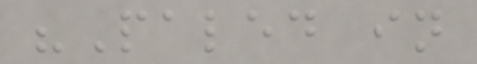"Paled in
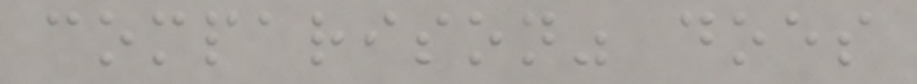comparison" does
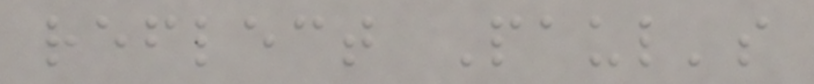reflect Paul's
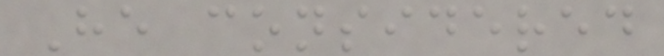He considered
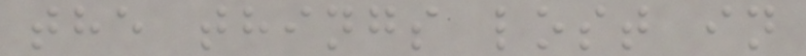the things lost in
